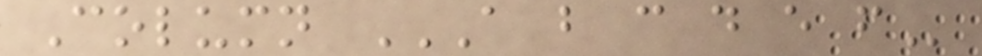Column A B C D E F
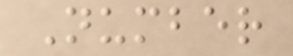Number
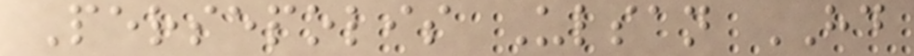Persepolis Ulsan HD
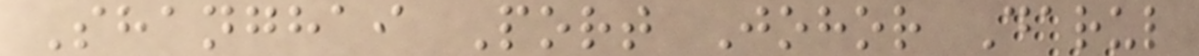Shanghai Port Johor Darul
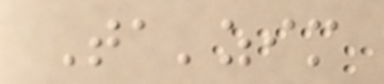Ta'zim
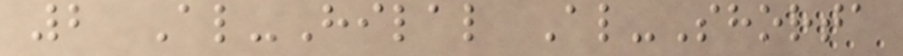2 Al-Hilal Al-Shorta
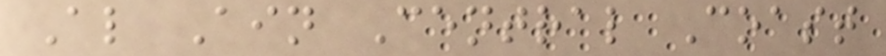Al Ain Central Coast
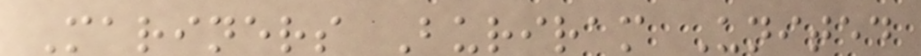Mariners Buriram United
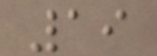19
